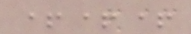+++
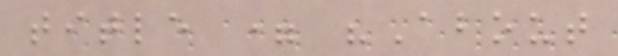title = "About
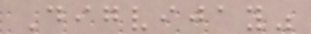Digvijay"
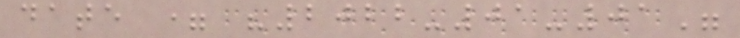date = "2022-01-01"
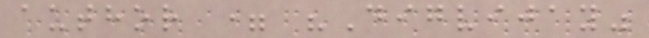author = "Digvijay"
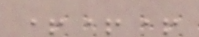+++
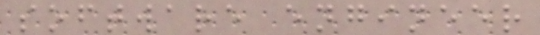software engineer
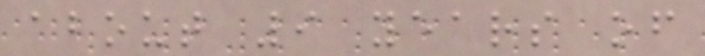about 9 years of
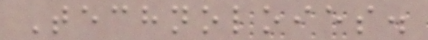Technoloies.
